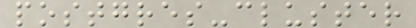postgres-cluster
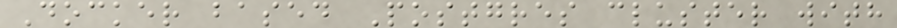Docker based Postgres cluster with
